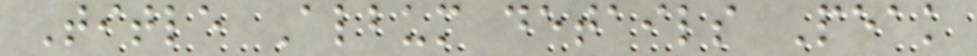Title Album details Peak
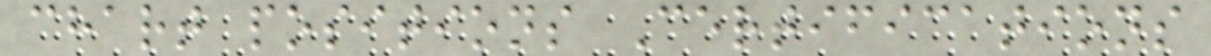chart positions Certifications
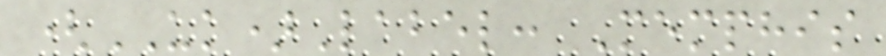(UK)Label: Memphis
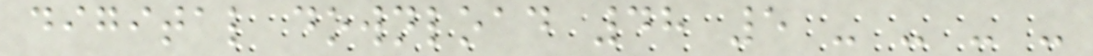digital download 48 5 - - - -
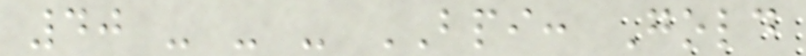40 - - - BPI: Gold
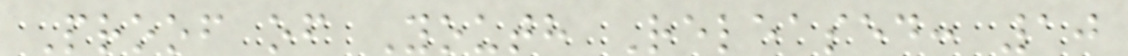Proof of Youth Released: 10
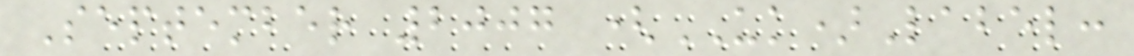September 2007 (UK)Label:
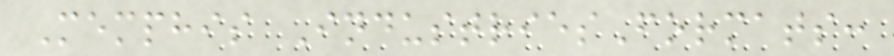Memphis IndustriesFormats:
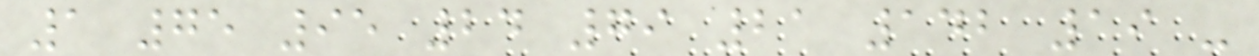1 75 95 24 79 21 142 19 -
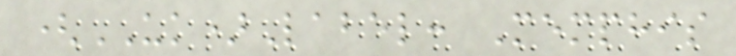(UK)Label: Memphis
